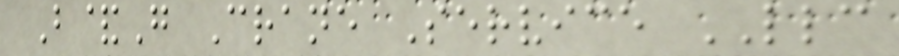B&G Crane Service LLC
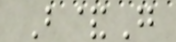B&G
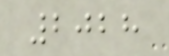2028
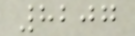8207
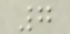7
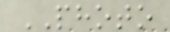PHOTO
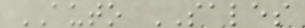AUTO SALES
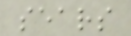sears
